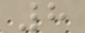8
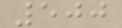500
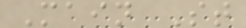Main St
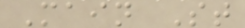Main St
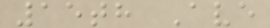15th Ave
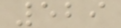529
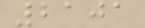2101
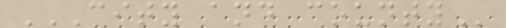CITY AND COUNTY
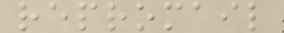repromail
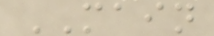MAIN
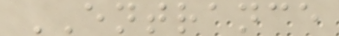ENTRANCE
